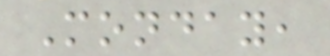Monday,
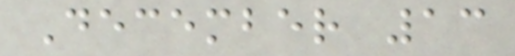December 13
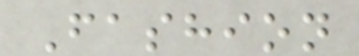Fashion
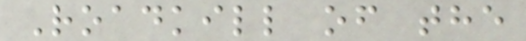Roadkill of the
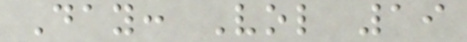Day: Vol 19
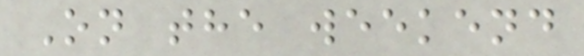On the weekend
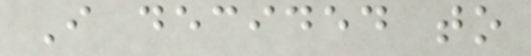I decided to
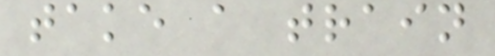take a train
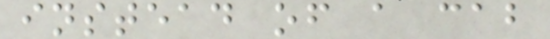instead of a cab
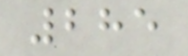285
